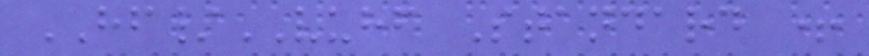HF/VUHF Standard +
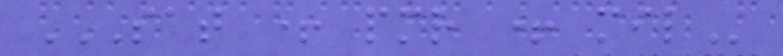SAT + PMR + MIL
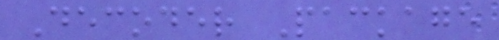Decoder Package
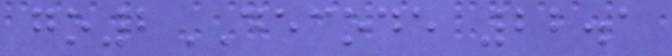go2DECODE 22.1
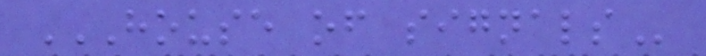HOUSE OF SIGNALS
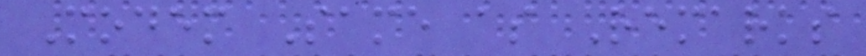Modem Same as Remarks
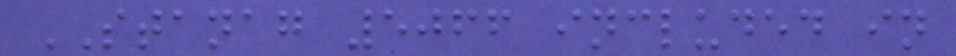STANAG 5066 included in
